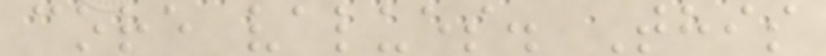core values. This
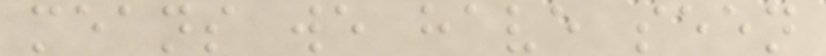means we have seen
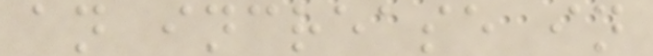an increase in
